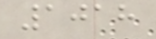1018
